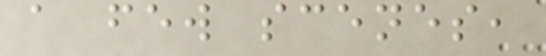a few scenes,
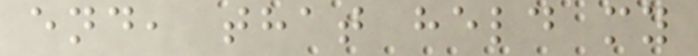end, that held my
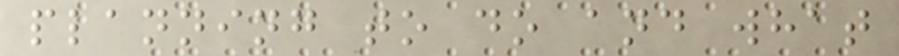planning to do and what
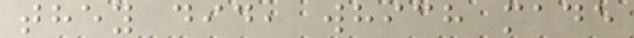they did, which made
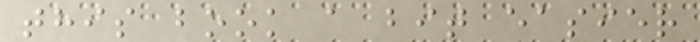this book a bit easier
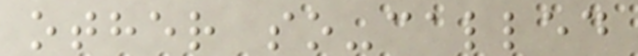other so-called
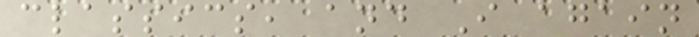classics, and I again
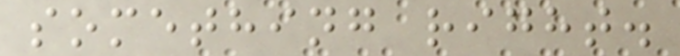something right.
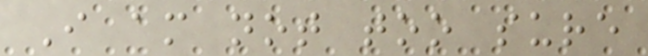I am not too sure
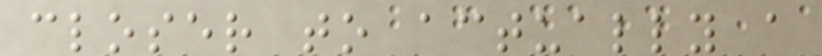closer to actually a
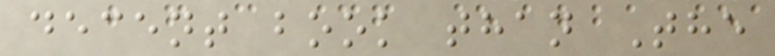decent book than The
